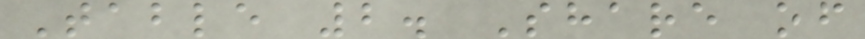Table 2. Share of
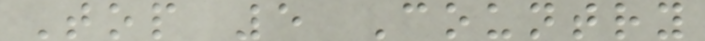Top 5 Country
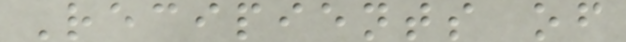Recipients of
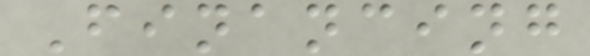Financing
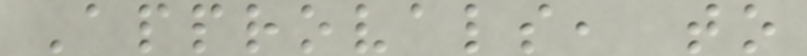Approvals, to
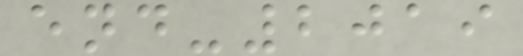end-2019
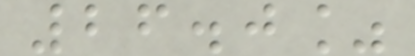26.0%
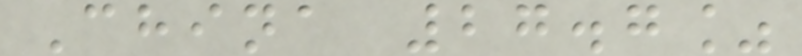China 27.7%
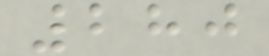280
